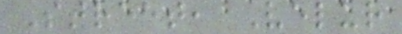Street, Velur
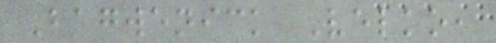Bagwenick Velko,
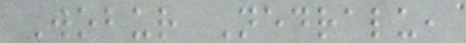Wobur Nedralu,
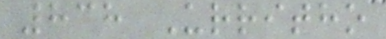838 Urritho
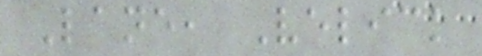Lane, Velick
